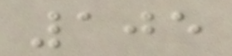105
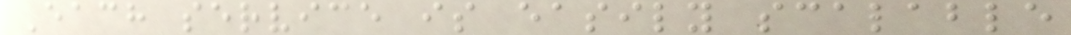Each service is easily scalable
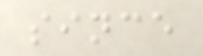since
